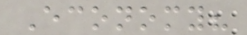Economy?
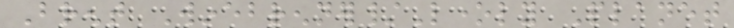Brent Winebrenner/Lonely Planet
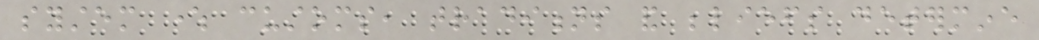system where customs, traditions and beliefs determine
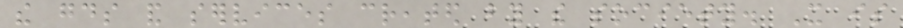the goods and services created by the society. It is
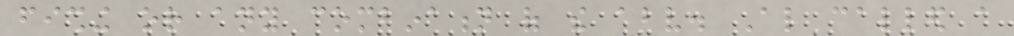fishing or any combination of the above. Also called a
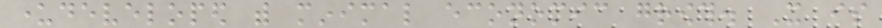underdeveloped with minimal economic growth. It is
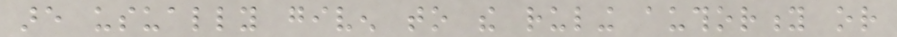are usually given to the ruling authority or
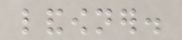landowner.
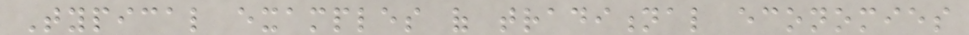Typical examples of traditional economies
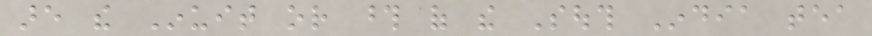are the Inuit or those of the South India tea
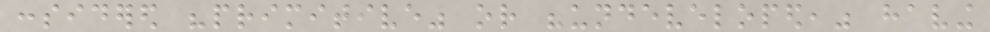considered "primitive" or "undeveloped," having
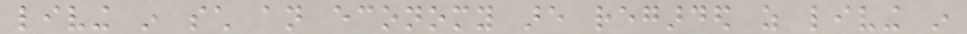living in such an economy are regarded as living in
